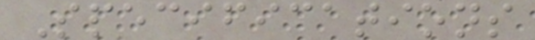Specifications
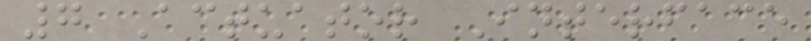7 Actuator Interface
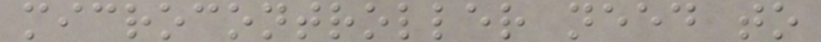microcontroller need to
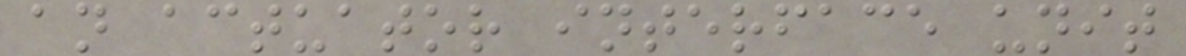an actuator interface unit
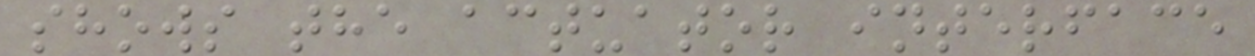shows the actuator interface
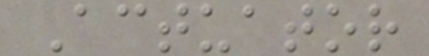Actuator
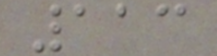113
